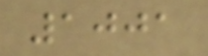1001
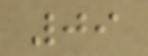09
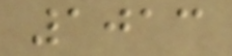1013
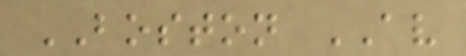BOSTON AV
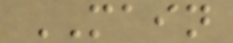MAIN
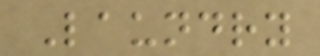Laundry
